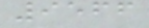9566
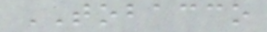TOBACCO
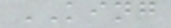KING
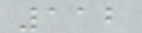112
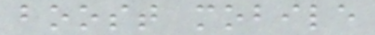boost mobile
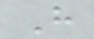H
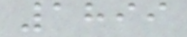1899
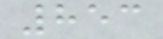853
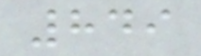849
